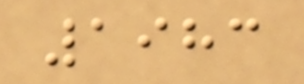1983
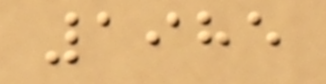1985
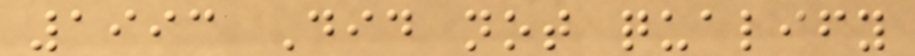1993 Did not qualify
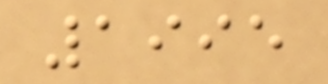1995
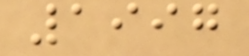1997
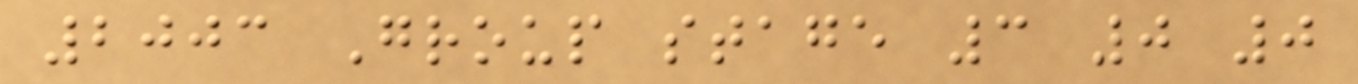2003 Group stage 3 0 0
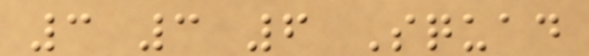3 3 6 Squad
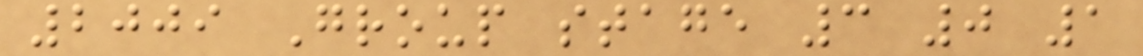2009 Group stage 3 0 1
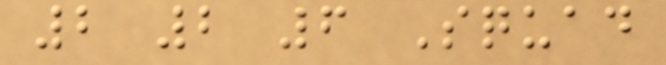2 2 6 Squad
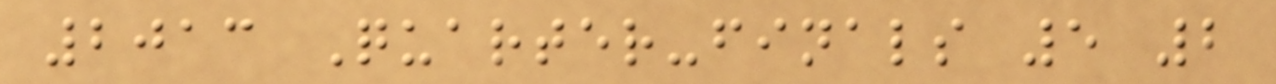2013 Quarter-finals 5 2
